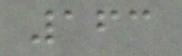163
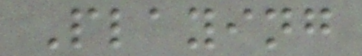Playing
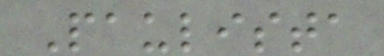Paulista
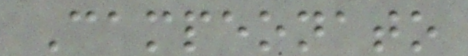Campeonato
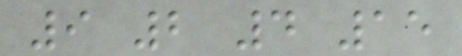9 2 4 15
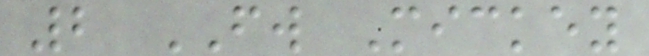2 FW Mickey
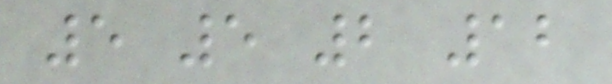5 5 2 12
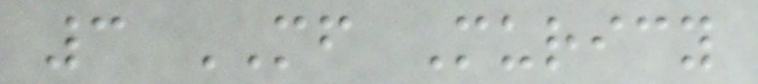3 MF Muricy
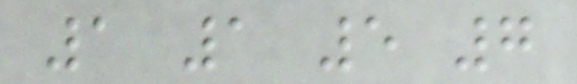1 1 5 7
